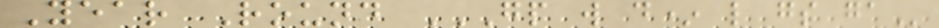Year Round GP W D* L GS GA
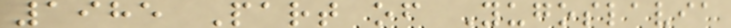1985 Part of Yugoslavia
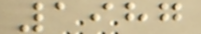1987
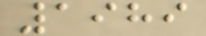1989
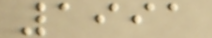1991
